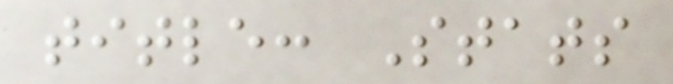title: Stats
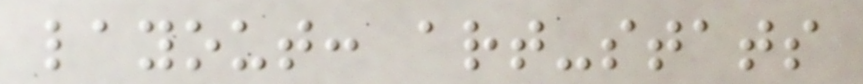layout: art-stats
